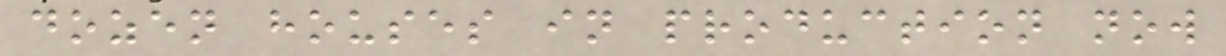dozen houses in production now
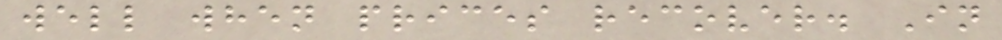well when prices recover. In
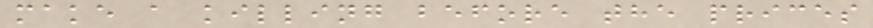make a killing before the prices
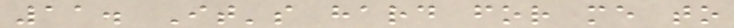11. It's hard for me to
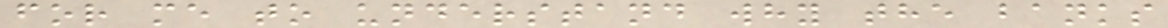for me to understand why the banks
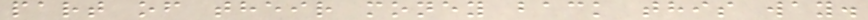part of their money back this way.
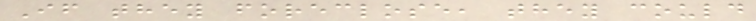If they foreclose, they could
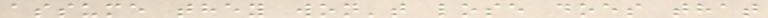assume they won't lose does that
